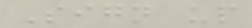Sign up
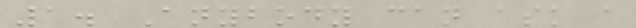1. Anybody can ask a
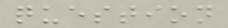question
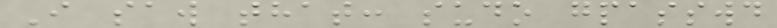I saw that: sudo gpasswd
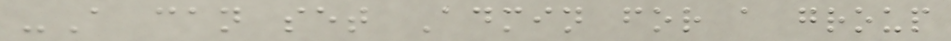-A can set Admin for a group
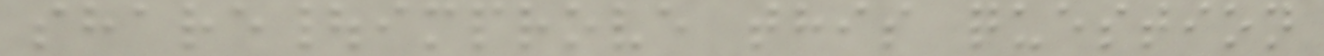share|improve this question
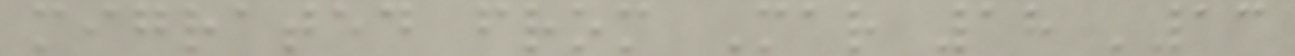migrated from Mar 18 '13
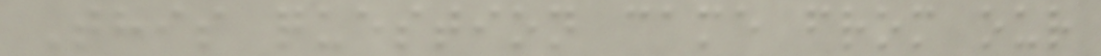This question came from our
